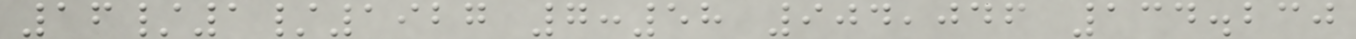16/1/1927 7:58 904,046 134.230
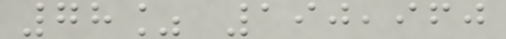78% 190,960
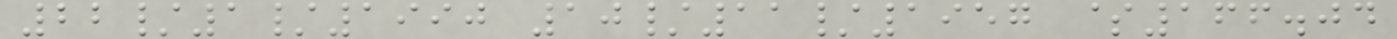22/1/1990 10/11/1957 $166.04
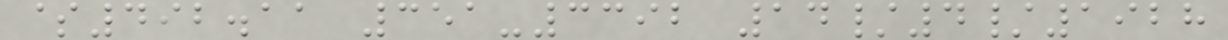$492.11 351-3392 14/4/1928
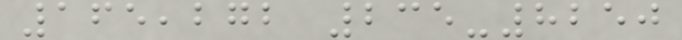165,272 235-8250
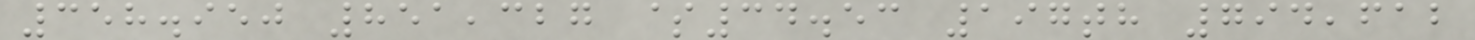358.950 851,327 $34.53 197th 794,612
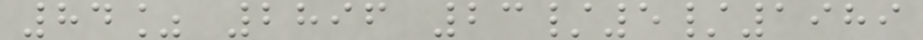84% 2896 23/5/1989
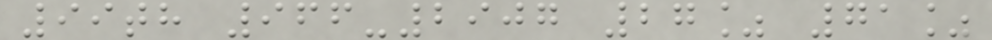99th 966-2907 27% 71%
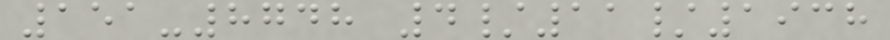151-8748 4/11/1938
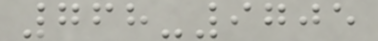768-9705
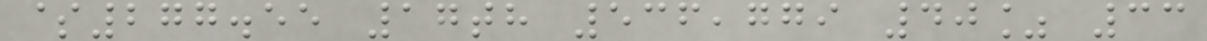$277.55 17th 536,779 40% 33
